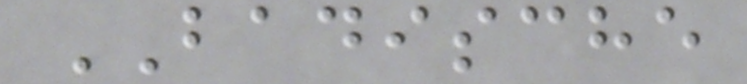BADISCHE
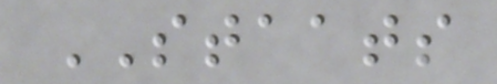STAATS
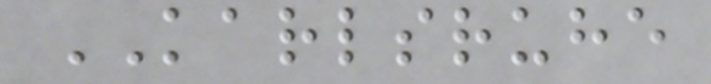KARLSRUHE
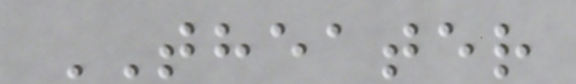THEATER
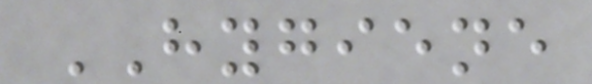HYGIENE
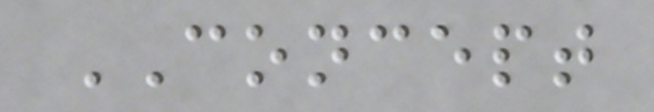CONCEPT
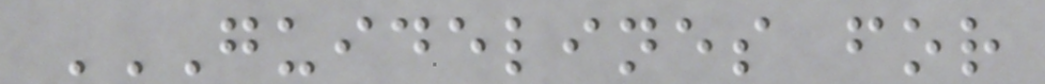GUIDELINES FOR
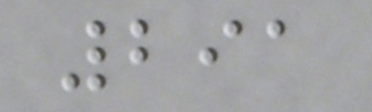291
